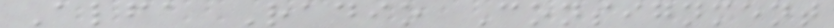Alfa Radio Consignment
